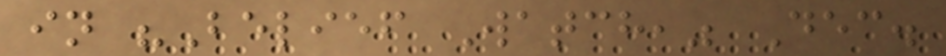in "Belief Watch," Dec.
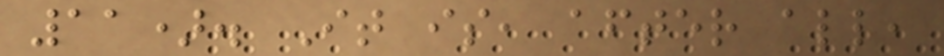11). It is, after all,
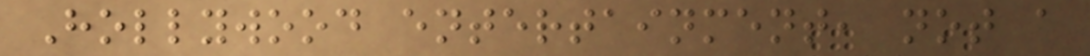Hollywood entertainment, not a
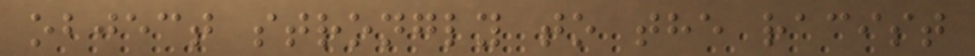object strongly to the racist
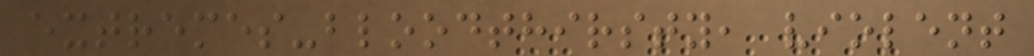extremes-bloodthirsty, violent
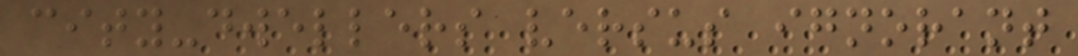city-dwellers versus ignorant
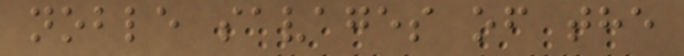noble savages of the
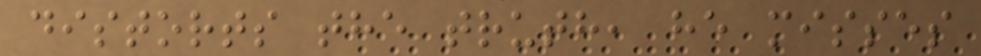distorts the truth, he misses
